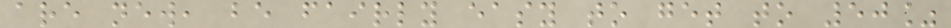are new, be fairly easy to get to 50%
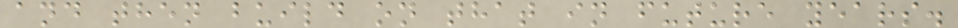and then build on that in future years.
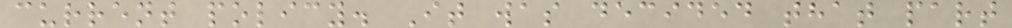current policy. It was decided that part
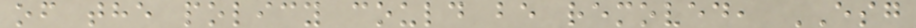of the policy could be removed, ESG
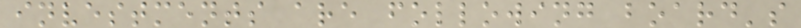investments are following board's
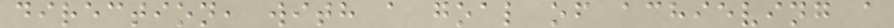direction, with a goal of achieving a
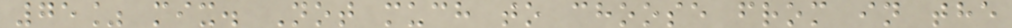75% mix. Not much to choose from in the
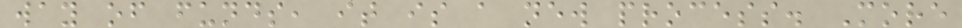way of funds, it is a new process. More
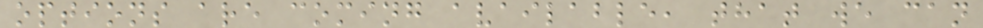options are coming available, that we can
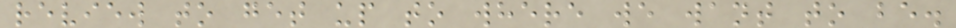review to get up to where we want to be.
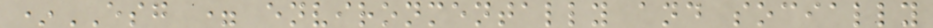*ESG = environmentally and socially
